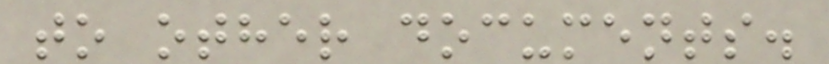to other documents.
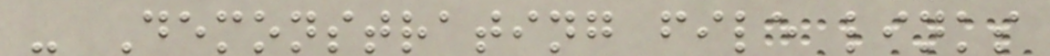- Demonstrating file links
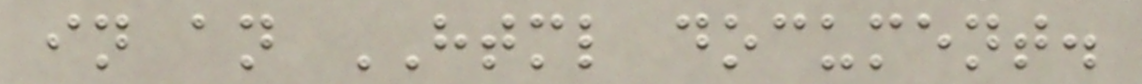in an HTML document.
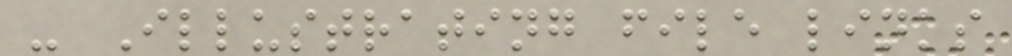- Illustrating file links
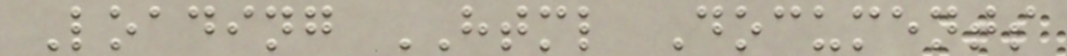Loading HTML Documents
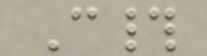C#
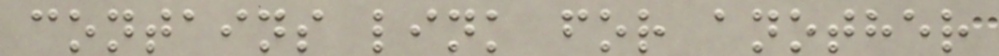contains link for another
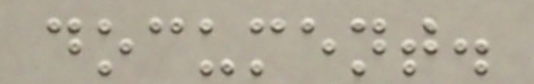document.
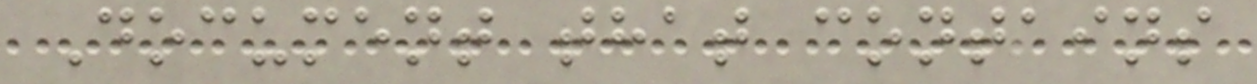Document that contains
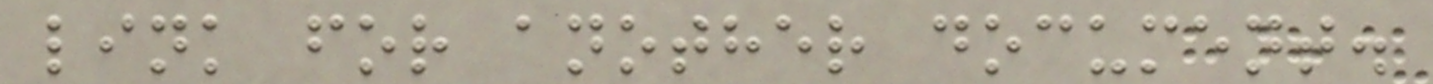link for another document.
